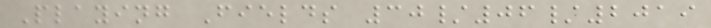Playing Fields 30/06/2019
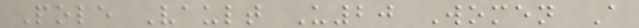Pole Vault U20 Women A
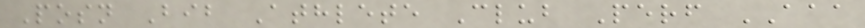Posn Bib Athlete Club Perf AAA
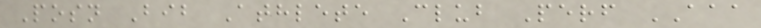Posn Bib Athlete Club Perf AAA
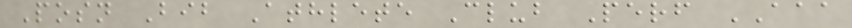Posn Bib Athlete Club Perf AAA
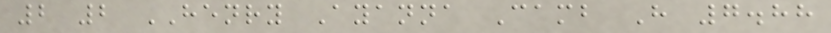2 2 HENRY Ayanna Camb H 7.88
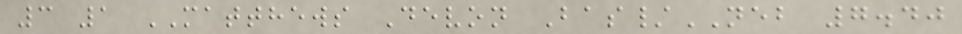3 1 MATTHEWS Devon Bas/NEB 7.40
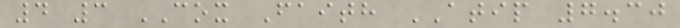4 3 COX Faith ATIP 7.30
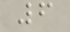6
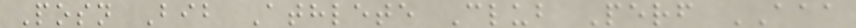Posn Bib Athlete Club Perf AAA
